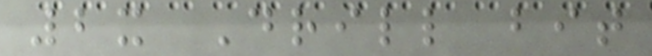2x Drill bit
